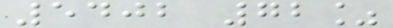5402 72%
